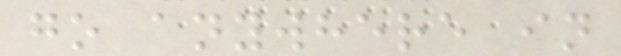go anywhere in
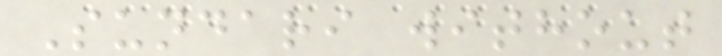Sundari without
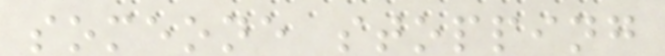someone stopping
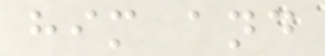him and
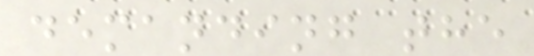demanding the
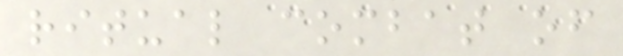ritual combat of
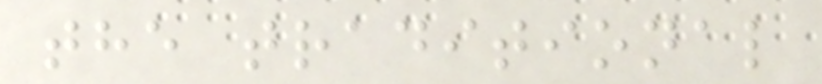the traditional
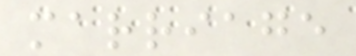marriage
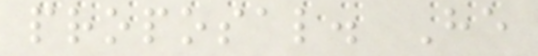proposal. He
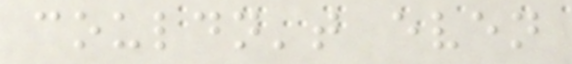couldn't even
